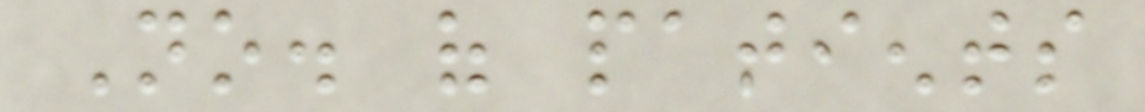No. of patients
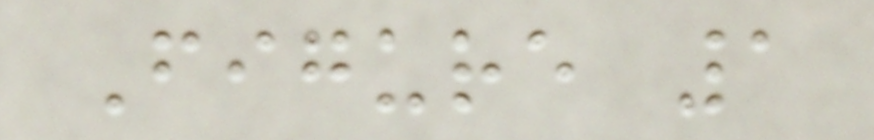Figure 1
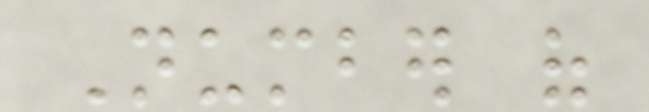Number of
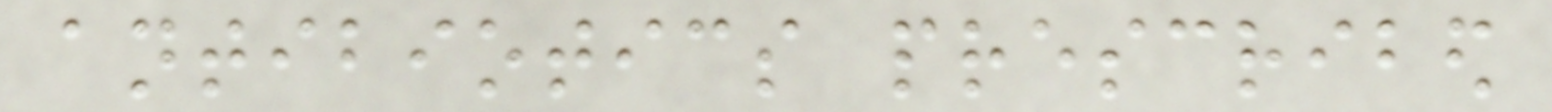antibiotics prescribed
